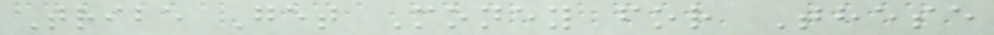Tribe Get Money for These
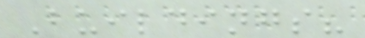Buildings?
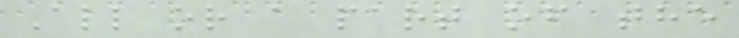All or a part of the
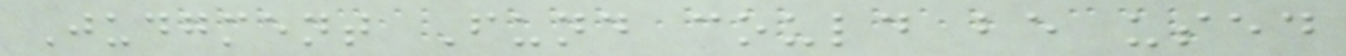Judgment Fund could be used
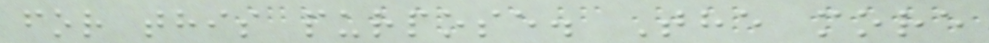for this purpose. The more
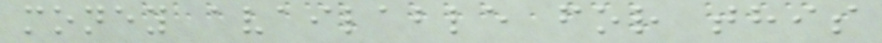money available for this
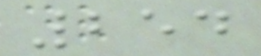254
